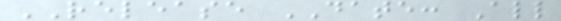RELEASE DATE: All
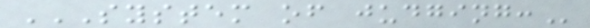SYSTEM OF JUDGING:
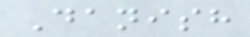Danish
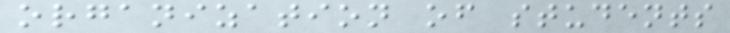organization of students
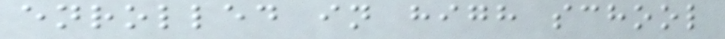enrolled in high school
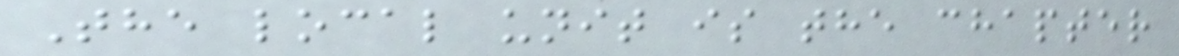The local unit is the chapter
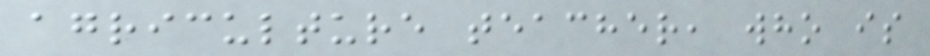agriculture teacher, who is
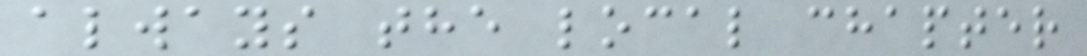always the local chapter
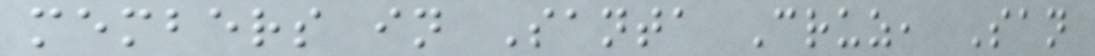members in Santa Cruz, San
